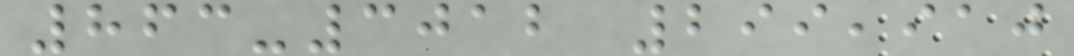863-3012 299,910
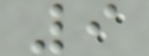9
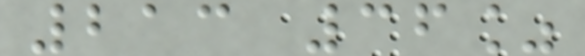213 36%
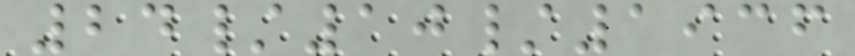24/10/1936
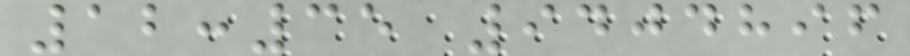12:35 9404896
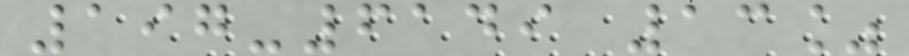197-6149 13%
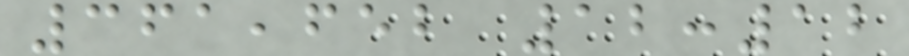361,652 12:12
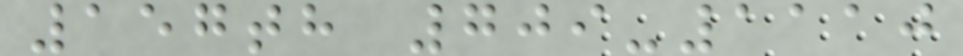157th 709-1110
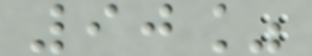90%
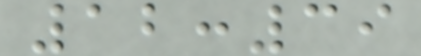12:39
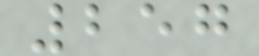257
